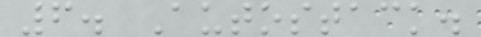6. Autostack.
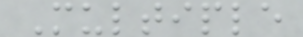Multiple
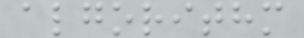algorithm
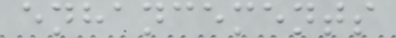enhancements
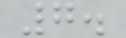7.
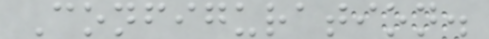Configuration.
